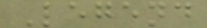Legend
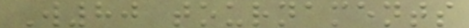W80 tournaments
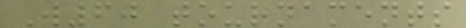W60 tournaments
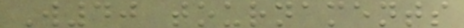W40 tournaments
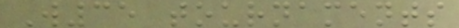W35 tournaments
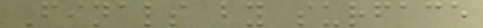Finals by surface
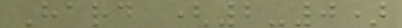Hard (2-0)
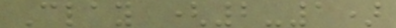Clay (2-1)
